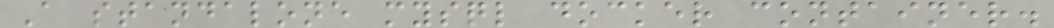A standalone mysql docker container.
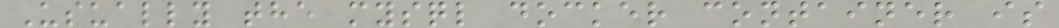Usually the mysql docker container is
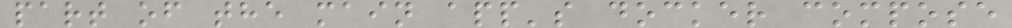part of the main app's docker compose
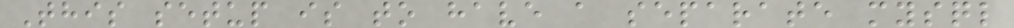This setup is to have a separate mysql
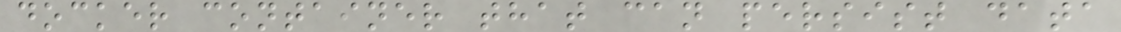docker container that can persist data
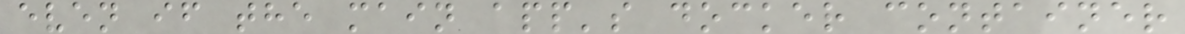even if the main app's docker container
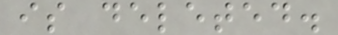is deleted.
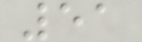51
